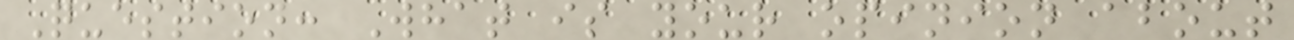Question: What is your opinion about
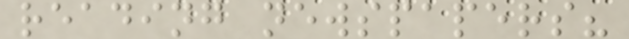reading newspapers?
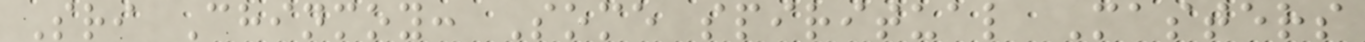Sri Chinmoy: Some spiritual Masters
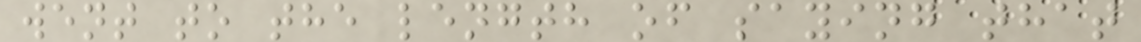went to the length of saying that
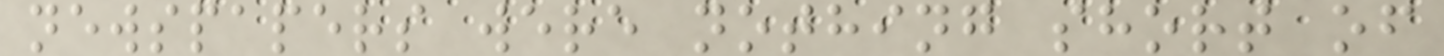newspapers were nothing short of
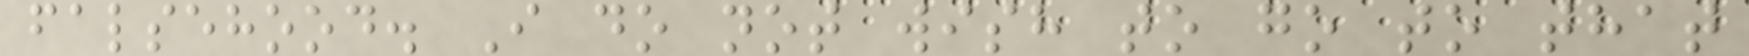falsehood. I do not wish to go to that
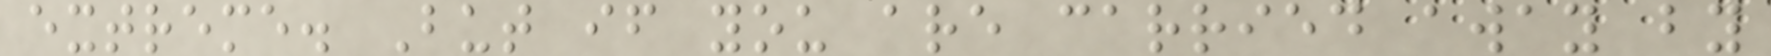extreme. But if you are carried away by
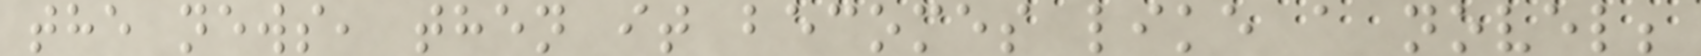the news, then it becomes like a novel;
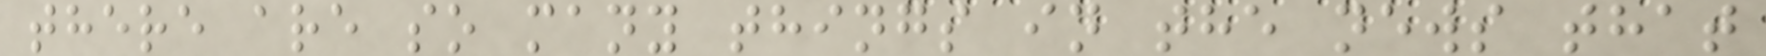there are so many things in the news that
